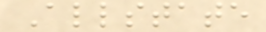Allstate
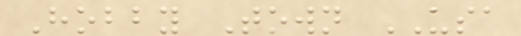Hobby Town USA
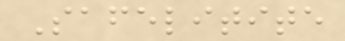Safelitite
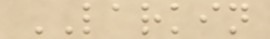LARKIN
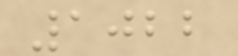1022
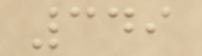349
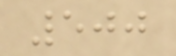500
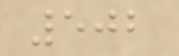502
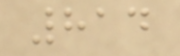814
